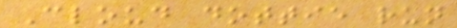Cloud dottie run
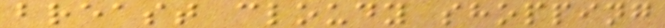breast cloudy shopping
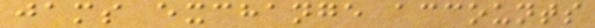jams exchange accounts
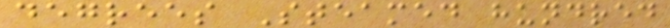degrees Steamed hundred
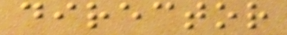director
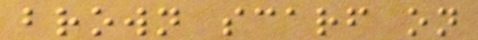brown scarf on
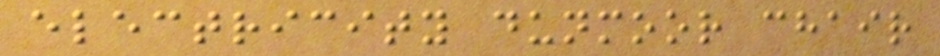electricity dunmoor chair
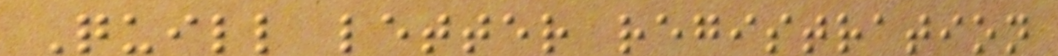Quill letter registration
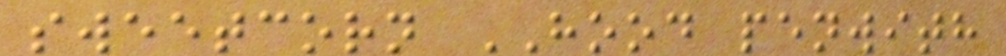sweetcorn HOOD penwith
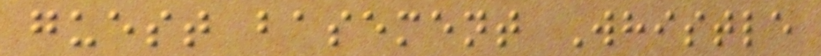guest basement Whistle
